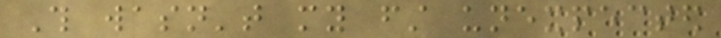This wasn't my first unexpected
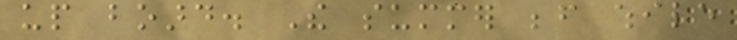up board. The summer before while
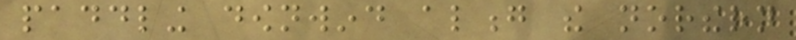paddling downwind along the northern
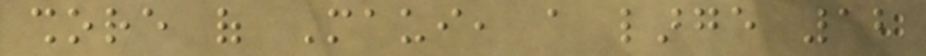shore of Maui, a large 12
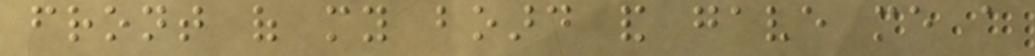front of my board and gave me a
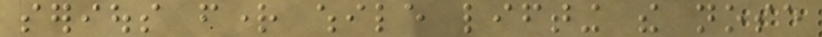serious fright while lifting the nose
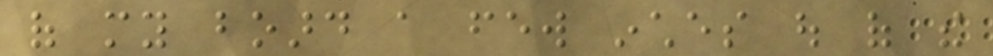of my board a few inches out of the
